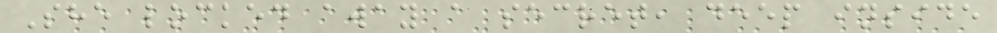She locked away a secret, deep inside
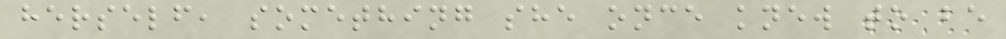herself, something she once knew to be
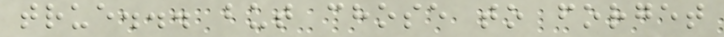true... but chose to forget
